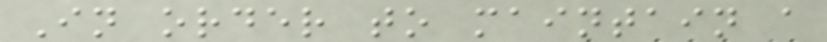In order to maintain a
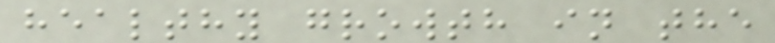healthy growth in the
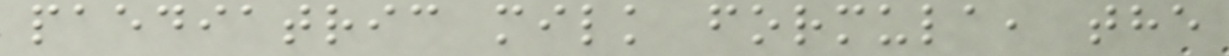paediatric milk formula, the
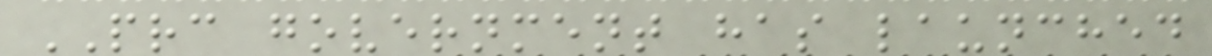PRC government has launched
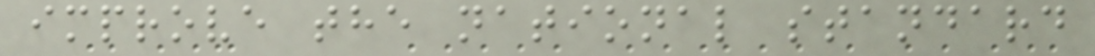improve the national standard
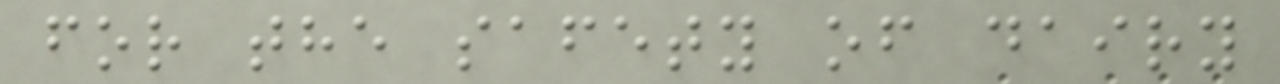for the safety of dairy
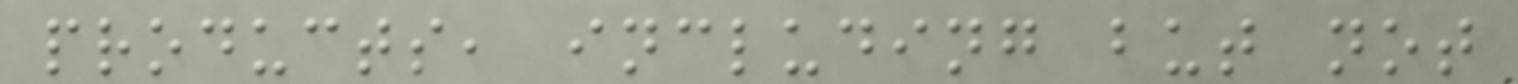products, including but not
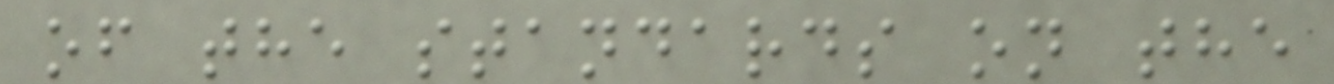of the standards on the
